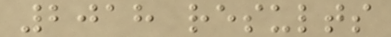2018 results
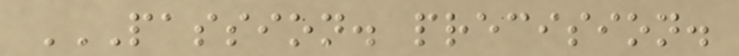PASSION. PRECISION.
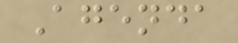Agenda
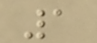1
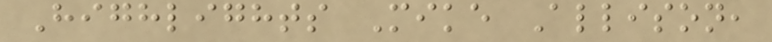Highlights Mike Allison,
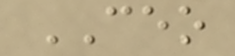CEO
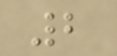2
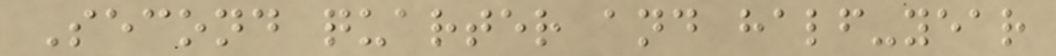Second quarter and half-year
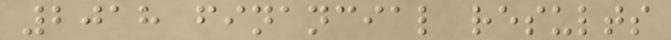2018 financial results
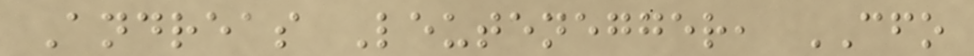Andreas Leutenegger, CFO
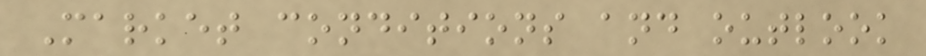Market conditions and outlook
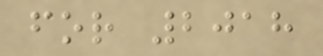for 2018
